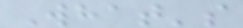What's
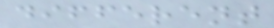different
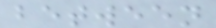between
